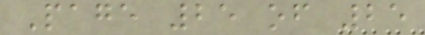Page 25 of 25
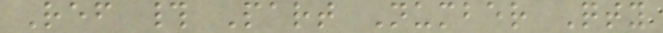Ref # Part Number Qty
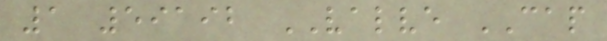1 59192 VALVE CAP
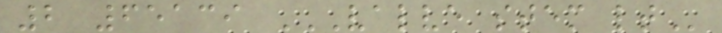2 65139 VALVE STEM LT
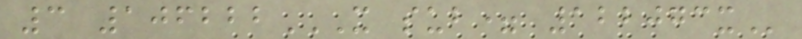3 106222X SUB= 122073X
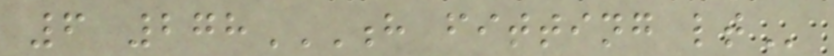6 278H FITTING LT
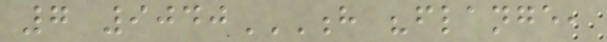7 9040H "FLANGE,
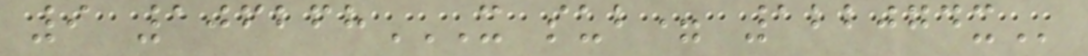9 106268X SUB= 122074X
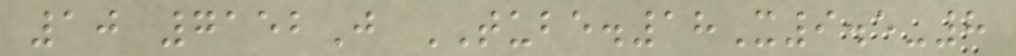10 7152J TUBE.18X9.5-8
